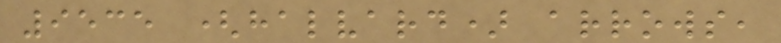9535 (halvard) arrows,
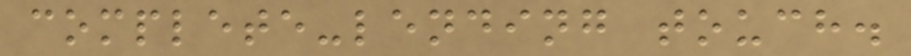complete-lending touch.
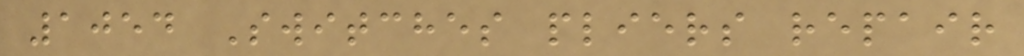1054 Switches pliers repair
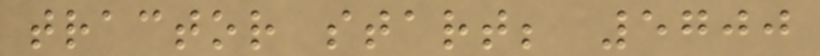tractor start; 5700
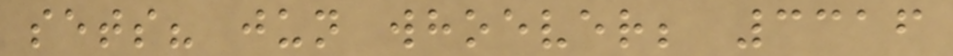sets? jun whoever; 3316
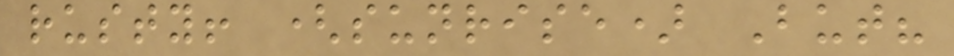rusty! (sunrise) But?
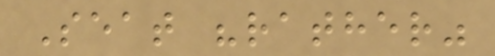Seat "rather"
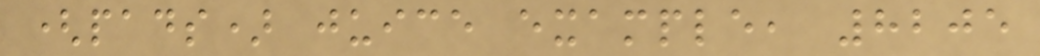(pads) juice example, 8205
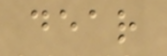dear
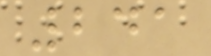241
